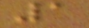1
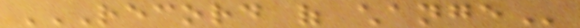RECORD OF CHANGE
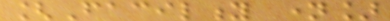[Facility name]
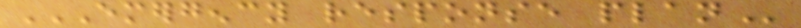EMERGENCY RESPONSE PLAN
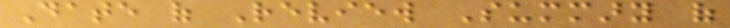Date of Review Summary of
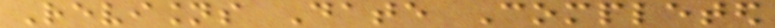Revisions Date Completed
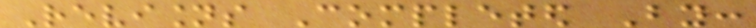Revisions Completed By:
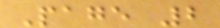Page 2
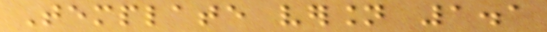Template version 1.1
